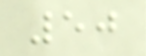50
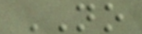NO
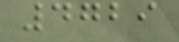4729
